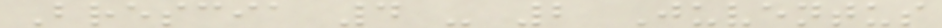Brescia 4 - 2 Juventus
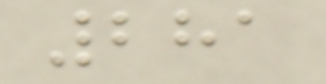281
